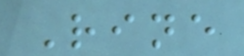Rine
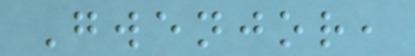Gwenjor,
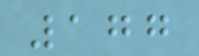177
